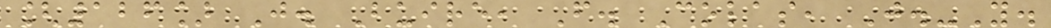[126] J. Buire, F. Colas, J.-Y.
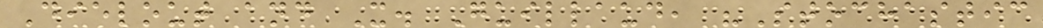Dielout and X. Guillaud, "Stochastic
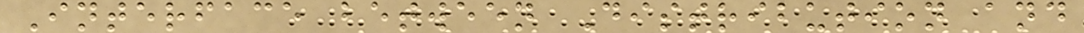Interface between Distribution and
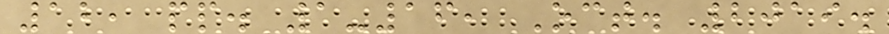12, pp. 1-16, Oct. 2019.
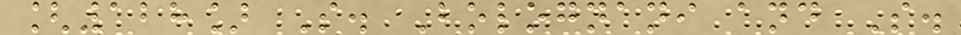[128] S. Bolognani and S.
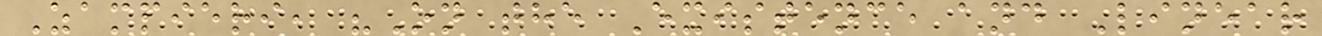Zampieri, "On the Existence and Linear
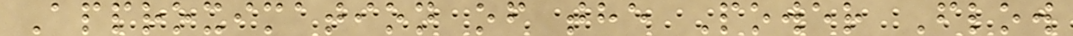Approximation of the Power Flow
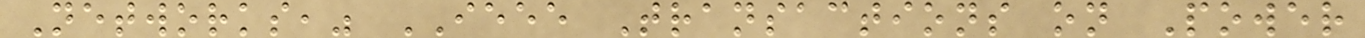Networks," IEEE Transactions on Power
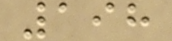198
